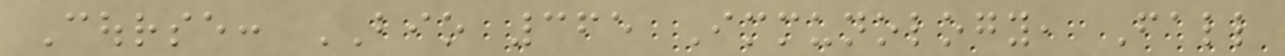Course: BIO 365 Immunology, Fall
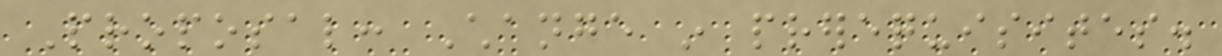Proposal: Change in prerequisites.
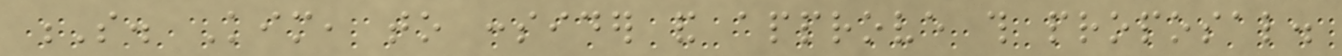S. Kim, to consider and approve this proposal.
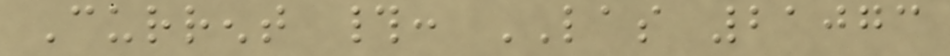Current #: LAS 21073
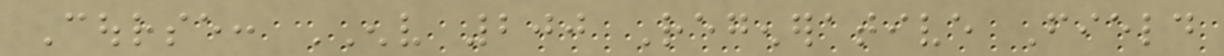Course: ENV 200 Regenerative Field
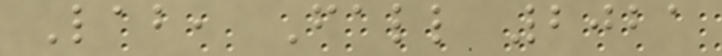Lab, Fall 2021
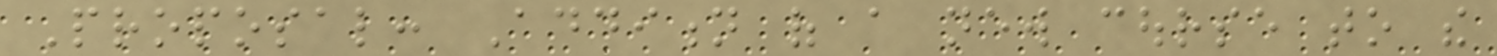Proposal: Addition of a new course to the
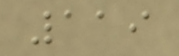119
